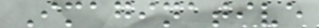Imaginative
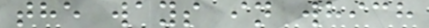the ways in which
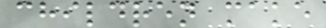children make
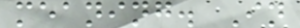meaning. In
